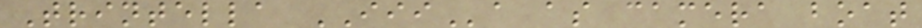Trintella IIIa as camera boat
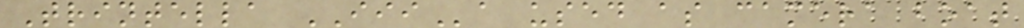Trintella IIIa used as camera boat
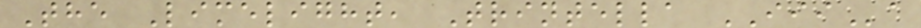The Limelight, Trintella IIIa
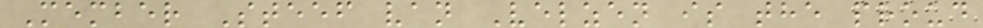Member Steef van Velzen is the proud
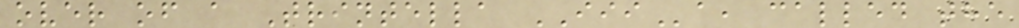over of a Trintella IIIa, called the
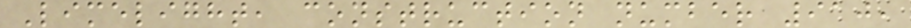Limelight, construction number 910,
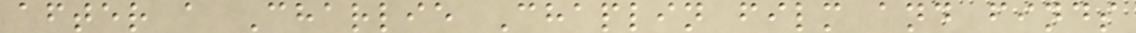after a Charlie Chaplin film and finds
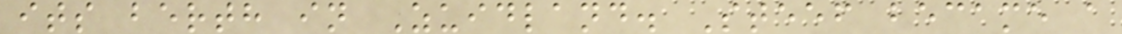its berth in Zuidland. Steef became a
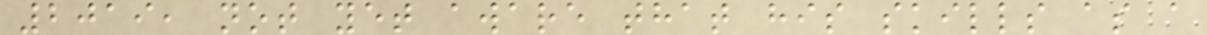2019, not yet aware that his skills as a
